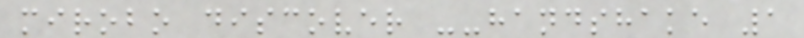mirobo discover --handshake 1
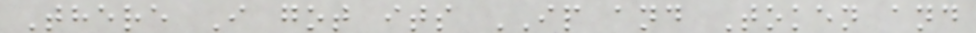There I got its IP and Token and
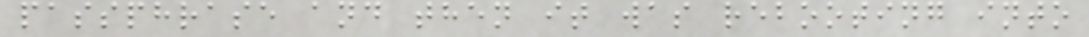passphrase and then it was rebooting into
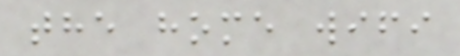the home wifi
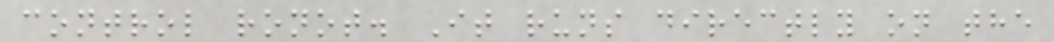control ronot. It runs directly on the
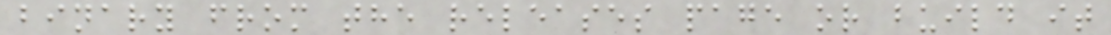binary from the releases page or build it
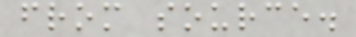from source.
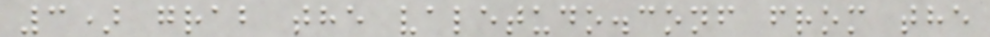3) grab the valetudo.conf from the
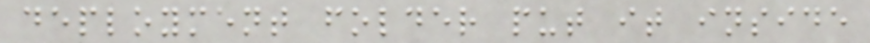deployment folder put it inside
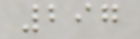297
